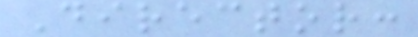Director:
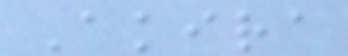Akira
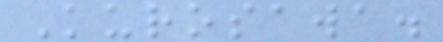Kurosawa.
